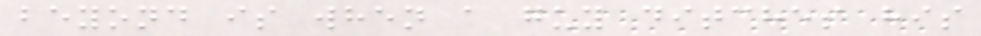beyond is when a guy ditches his
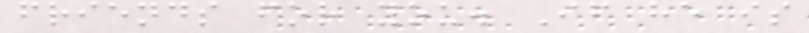friends for you. If he is
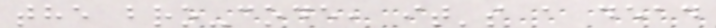the bro-code, it's a dead
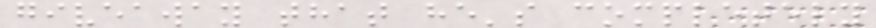giveaway that he's completely
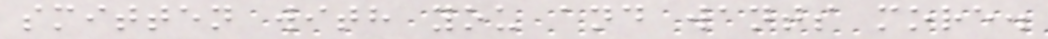smitten with you and wants more.
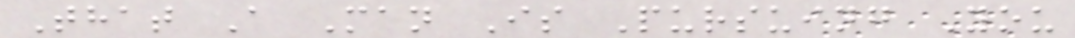That A Man Is Pursuing You
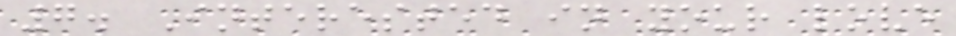7. Interested in your love
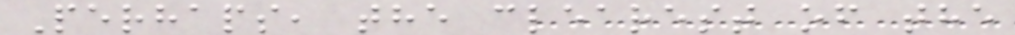Perhaps, the clearest of the
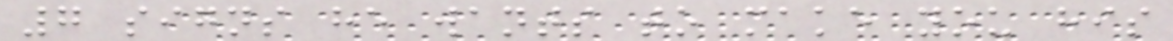7 signs he wants to make you his
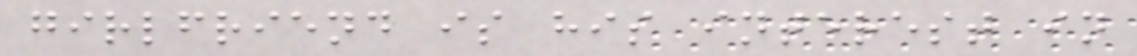girlfriend is his interest in
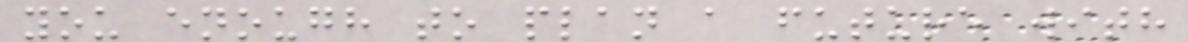you enough to plan a future with
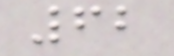62
